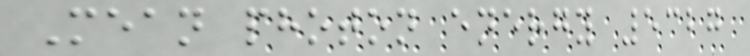Mean photon energy 5327
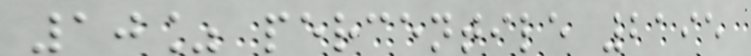10% percentile 2195
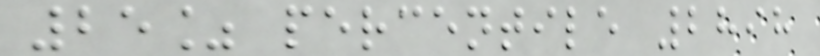25% percentile 2898
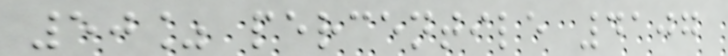50% percentile 4107
